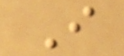I
